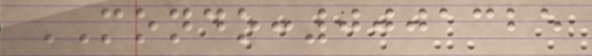MONDO:0001325
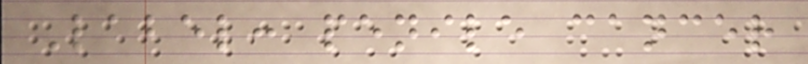Label: penile cancer
